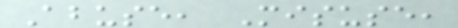Abuse, Misuse,
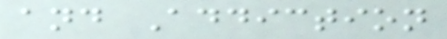and Addiction
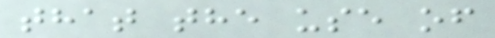that the use of
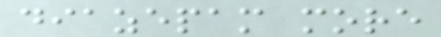diazepam more
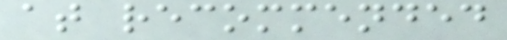at recommended
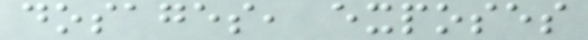dosages, exposes
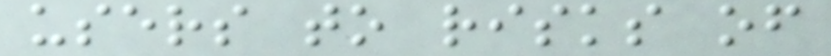users to risks of
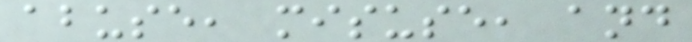abuse, misuse, and
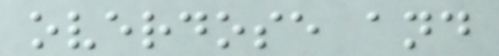overdose and
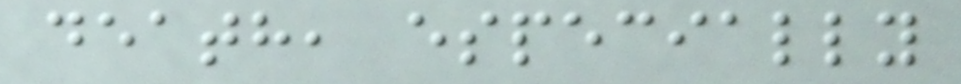death, especially
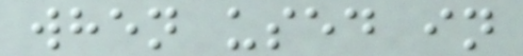when used in
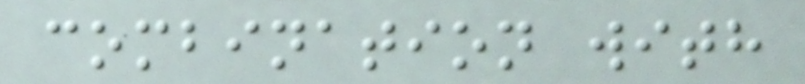combination with
